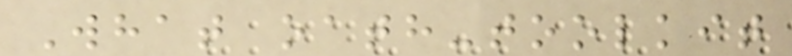What oath-toolkit
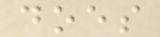does
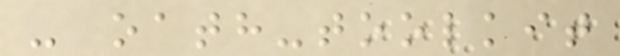- oath-toolkit
